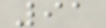91
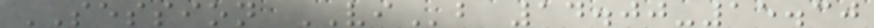SESSION VIb 14.00-15.30
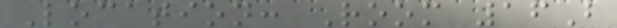Location: Room 16B
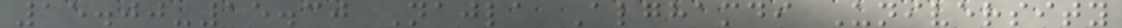15.00-15.30 Najla Alghamdi University
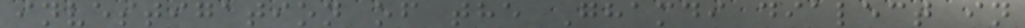investigation of the Ghamdi dialect in
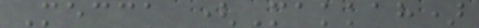Mecca (Makkah)
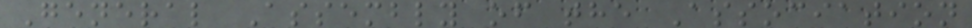General Assembly of the Association
